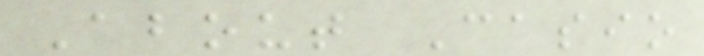About Casio
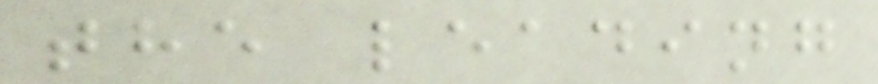the leading
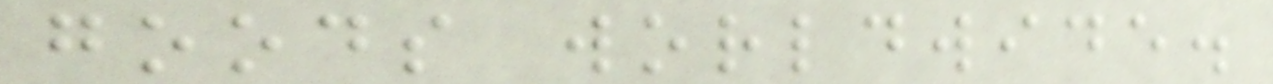goods worldwide.
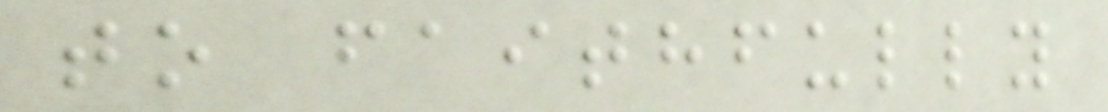to faithfully
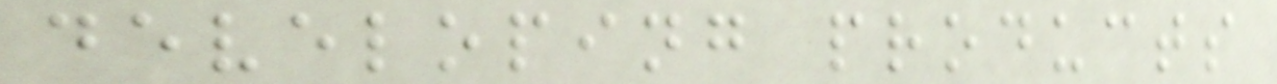developing products
